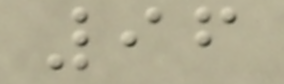96
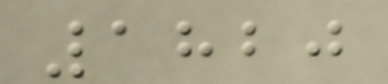1820
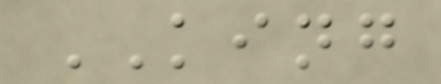KING
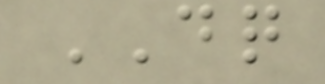DQ
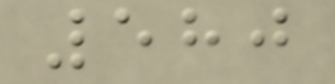580
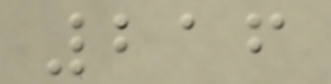216
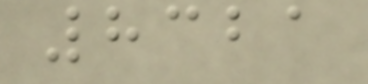8321
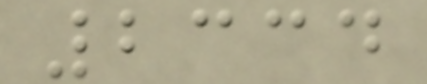2334
